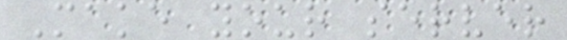Make your server
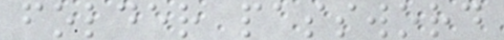folder password
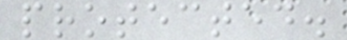protected.
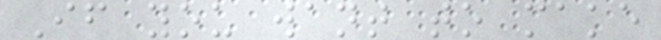If you want to make
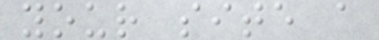your site a
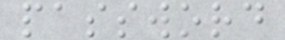password
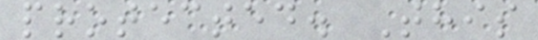protected. This
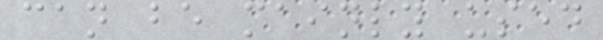can be mainly used
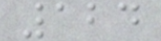124
